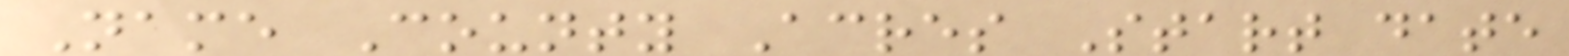Name County Acres Start date
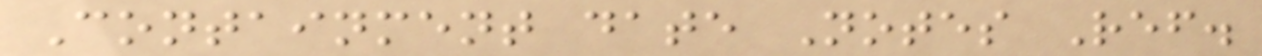Containment date Notes Ref.
